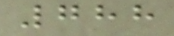788
